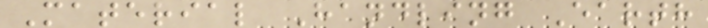Material Handling Earth
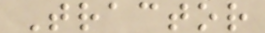Tractor
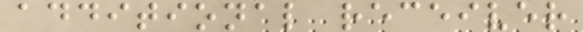additional receiver
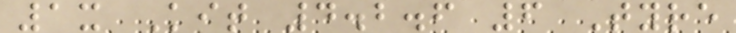1x Kit 4.2.6 6 Tyre
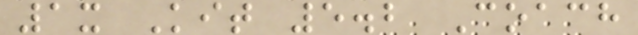1x Kit 5.2 Coach
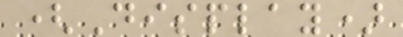(Display)
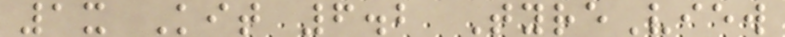1x Kit 6.2 TyreView
